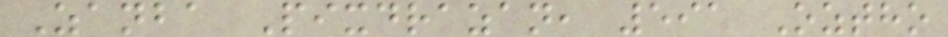Zanba Pixdrazan, 591 Oztho
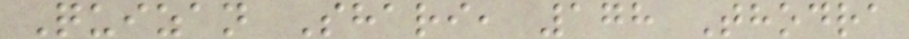Quizan Shari, 178 Thodra
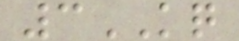3KQ
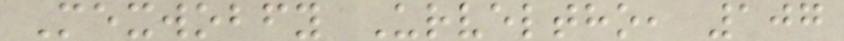Mexwobfy Urveltho, 107
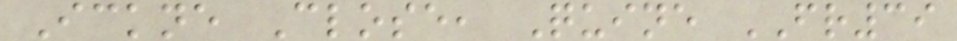Ickne Close, Quine FR39
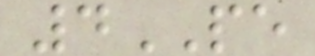4PE
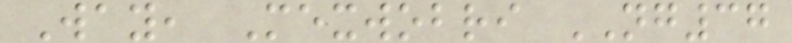Way, Mexwobri NG37
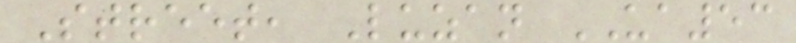Street, Luzan UA53
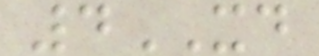4XD
